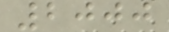2000
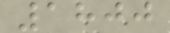1800
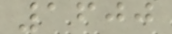1600
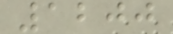1200
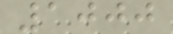1000
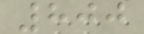800
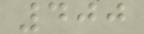400
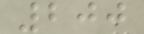200
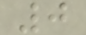0
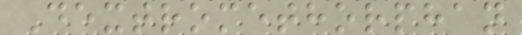Dextromethorphan
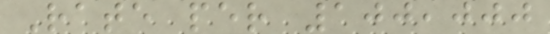Rate per 100,000
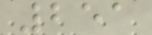251
